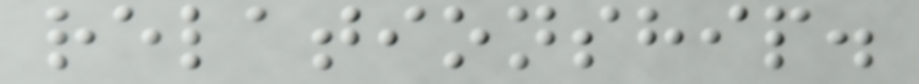relationship.
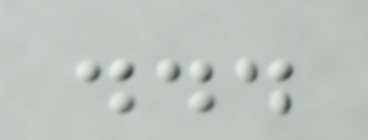...
